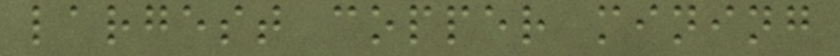largest copper mining
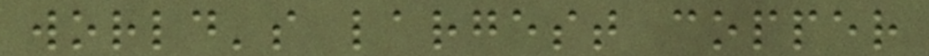world's largest copper
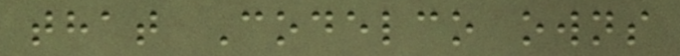that Codelco owns
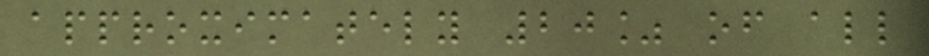approximately 20% of all
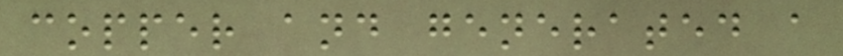copper and generated a
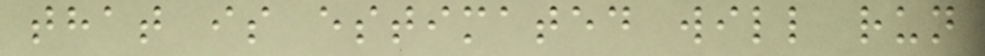that is estimated will run
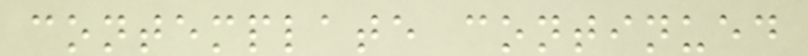contemplate continued
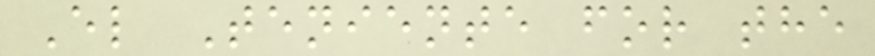El Teniente for the
